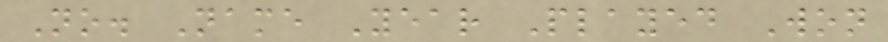No. Name Year Played Won
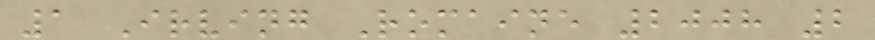1 Irving Romaine 2008 2
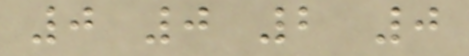0 0 2 0
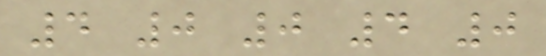4 0 0 4 0
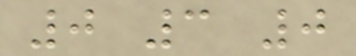0 3 0
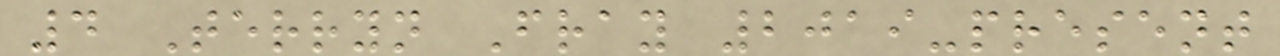4 Terryn Fray 2019-present
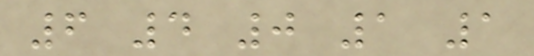6 4 0 1 1
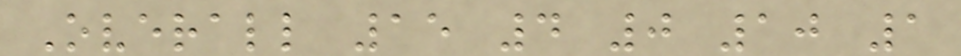Overall 15 4 0 10 1
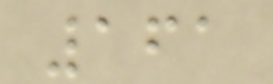161
